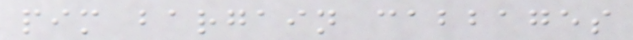pim bargain cabbages
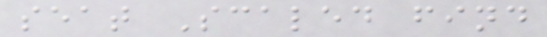seat Scaled find
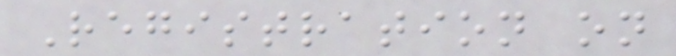Registration on
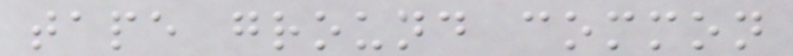tape ground common
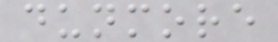dunmore
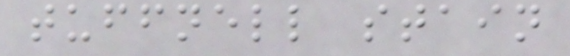tuffnell stain
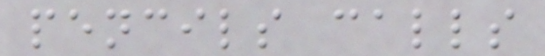pencils calls
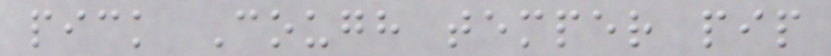pick Cough temper pip
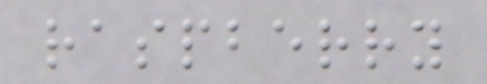raspberry
